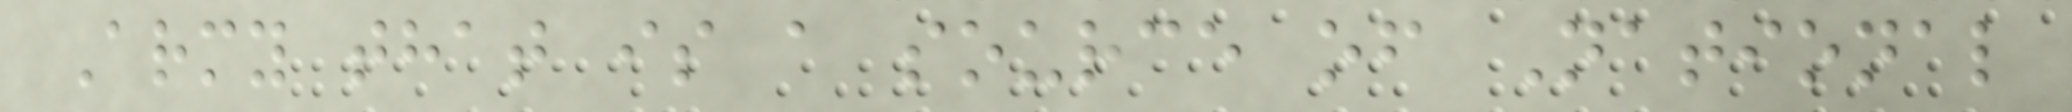Army that is a source of National
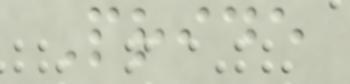Pride
